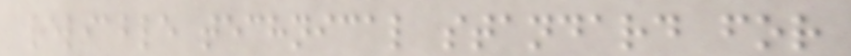reliable technical standard for
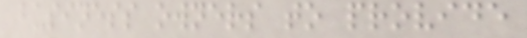business owners to provide
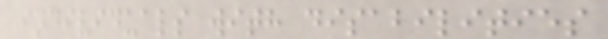individuals with disabilities
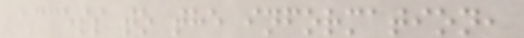access to the information,
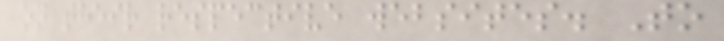on their respective websites. To
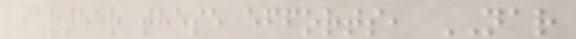further these efforts, NAR
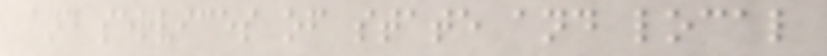and services of state and local
